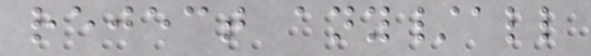reject any/all
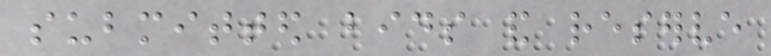submitted bids and reserve
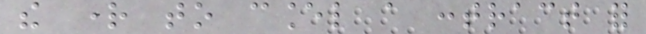the right to cancel a contract for
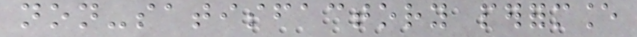non-satisfactory performance
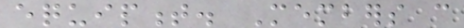equipment. Members can
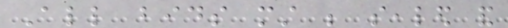All bids must be sealed and
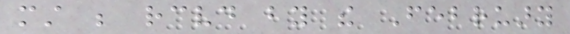must be received by the February
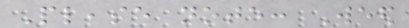Please note: Weed
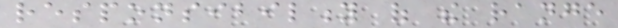responsibility of the range
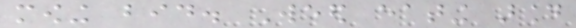mowing bid. Weed eating around
